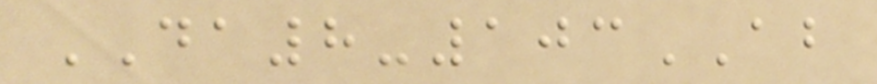DA8-103AB
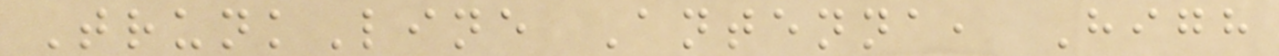TrunkLine Antenna, High
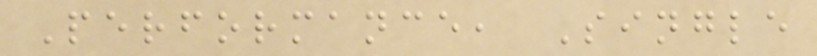Performance, Single
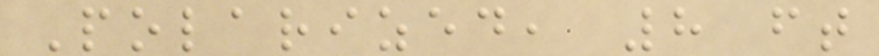Polarized, 8 ft
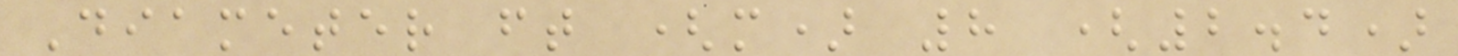Diameter ft (m) 8 (2.4)
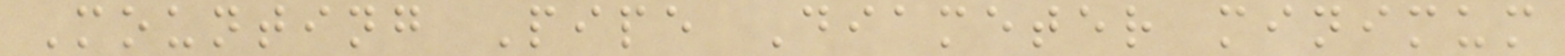Mounting Pipe Diameter minimum
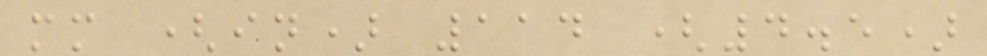mm (in) 114 (4.5)
